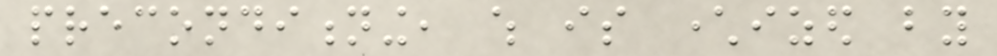preconditioning, which is characterized by
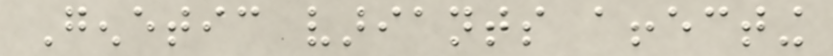Genetic variants affecting
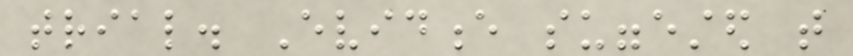trial. Evidence suggested that
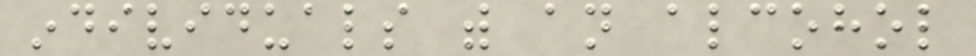individuals with an alcohol
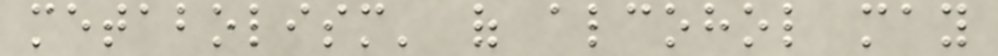metabolism' of alcohol may
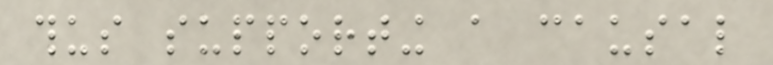thus supporting a causal
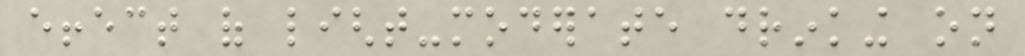effect of light-moderate drinking on
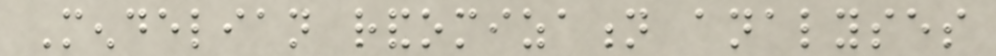Mendelian randomization analyses
